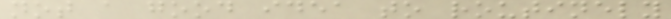not a good idea to routinely
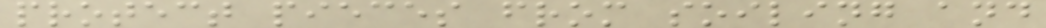protect pieces from soiling and
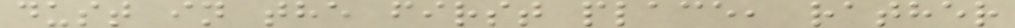dust in the first place, rather
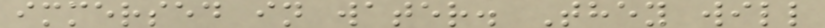immersed in water. They will
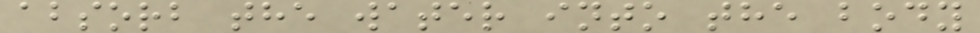absorb the water into the body
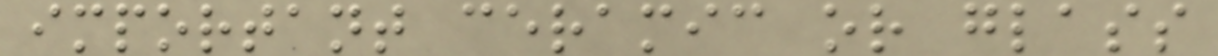important ceramic or glass
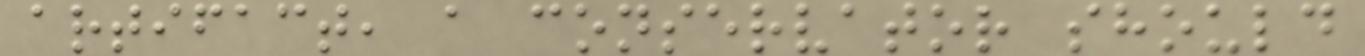artifact, a conservator should
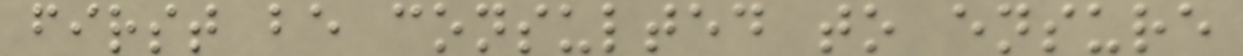first be consulted to ensure
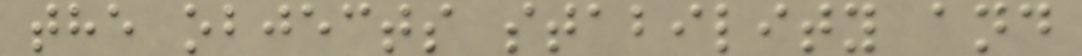the objects stability and
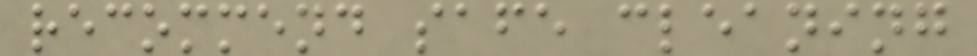recommend safe cleaning
